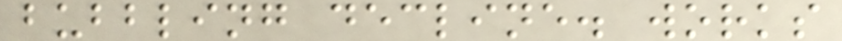bubbling decline. works
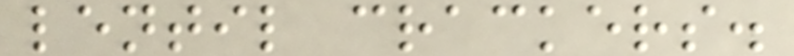lentil crackers.
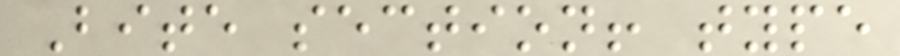Bite section! type
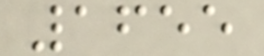1655
